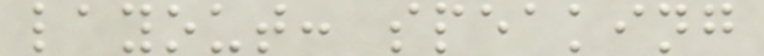layout: speaking
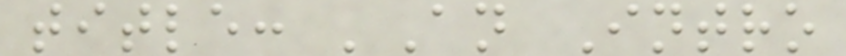title: 'An Intro
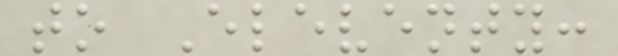to Eleventy:
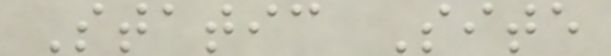Static Site
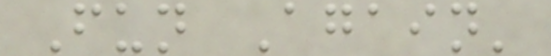Fun Again'
